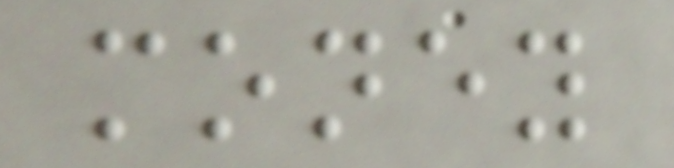money
